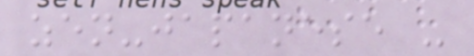zen-japanese -
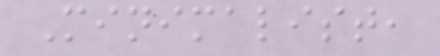Minimalist,
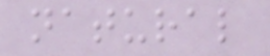natural
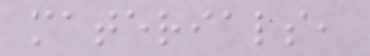materials,
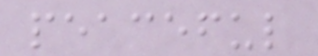peaceful
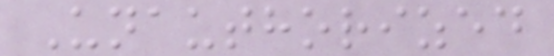Unauthorized
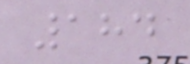184
